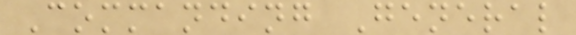Commanding General
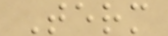Term
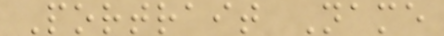Portrait Name
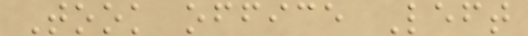Took office Left
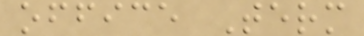office Term
